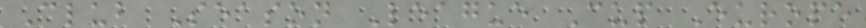Club Season League Cup Europe
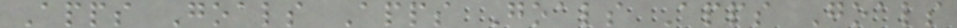Apps Goals Apps Goals Apps Goals
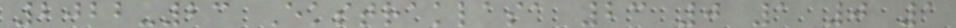2022-23 Ekstraklasa 23 0 1 0 1
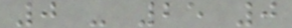0 - 25 0
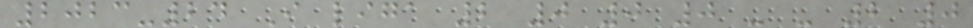2023-24 I liga 2 0 0 0 - - 2 0
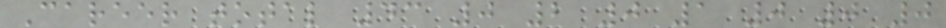Career total 43 0 2 0 1 0 0 0
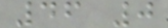46 0
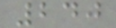240
